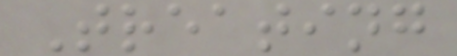Treating
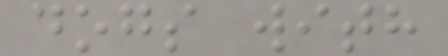dogs with
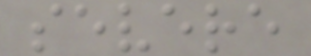severe
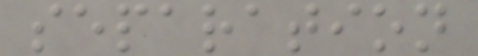separation
